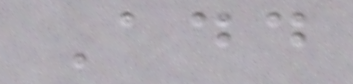Add
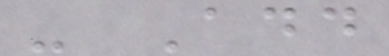- Add
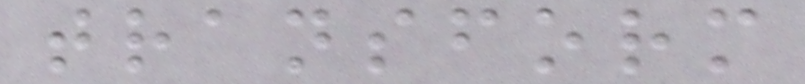transform
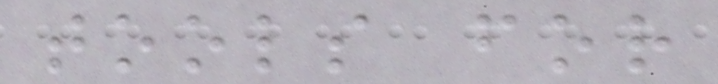tools for
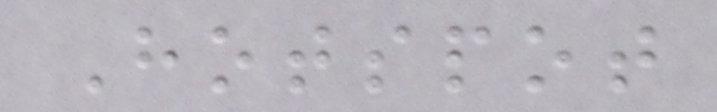Hotspot
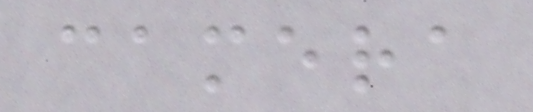camera
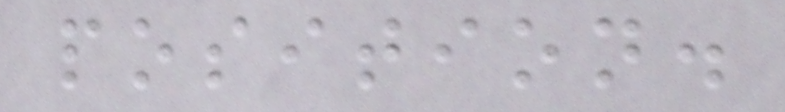position.
